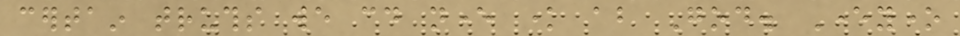certain truths we could never know about God. Everyone
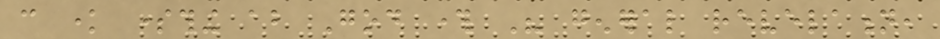can know something about God through His general revelation,
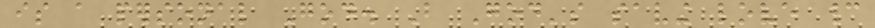is a personal God. But God's saving love cannot
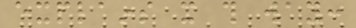explains it this way:
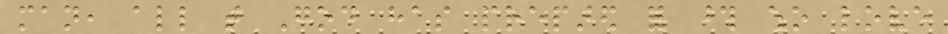man, all that God has prepared for those who love
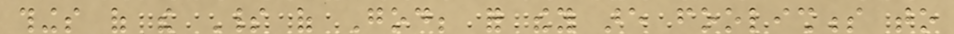things of the Spirit of God; for they are foolishness to
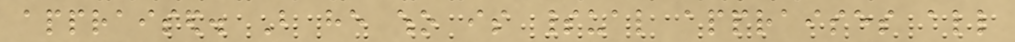appraised. But he who is spiritual appraises all
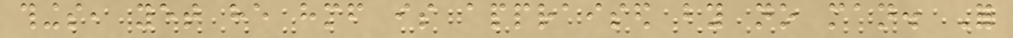things, yet he himself is appraised by no man. For
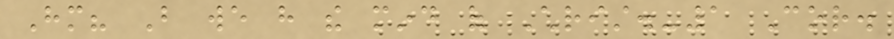Him? But we have the mind of Christ.-1 Cor.
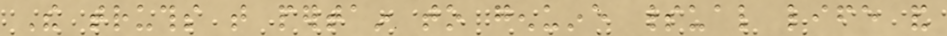The truths that pertain to genuine spiritual life and
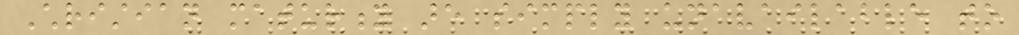Christian maturity are simply unavailable to
